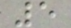5
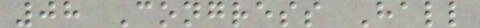08 Congress Hall
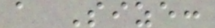a Size:
